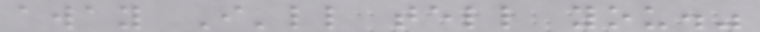away I'll tell you."
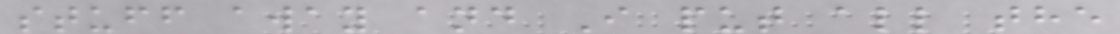stuff away and I put all the
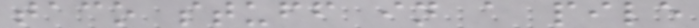taco stuff in a pile
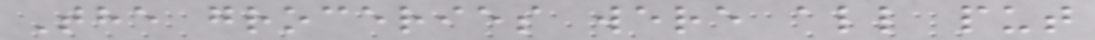The groceries were all put
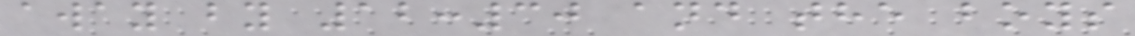away by 12:30 and the boys
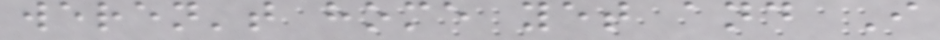weren't home yet and I
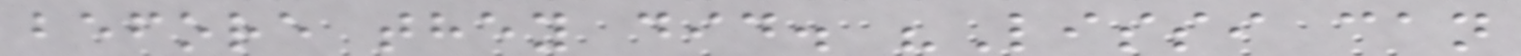before they did. "Lissi can
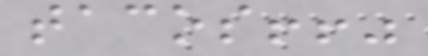tacos!!"
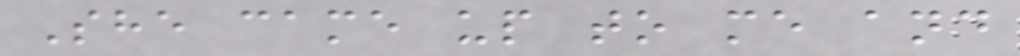She came up to me and
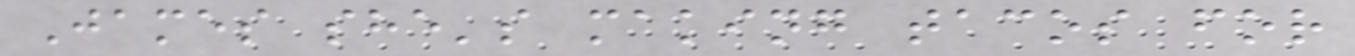James she's making tacos for
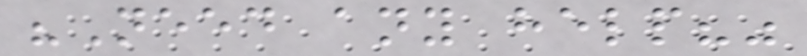"Need any help?"
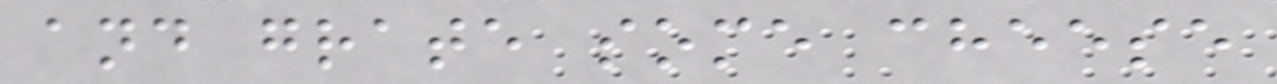and grate some cheese
